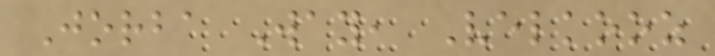Jorba Way, Velkooz
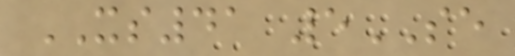XS41 5SE
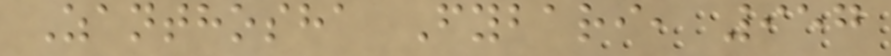Zanthosha Fybari, 957
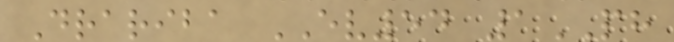Drariba EV54 1PH
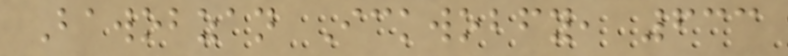Bawobzan Ickwobfy, 633
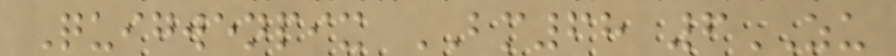Quigwenpix BM68 6ZU
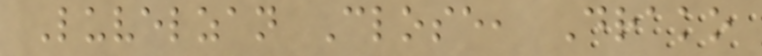Luvelzan Close, Drako
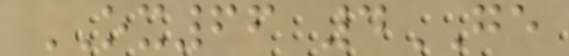OX66 4GE
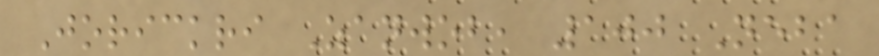Jorickri Zanwob, 100 Neba
